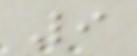9
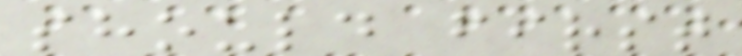should first
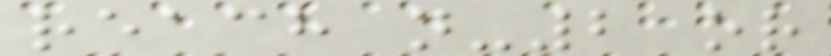reach n-2 or
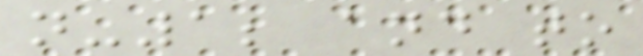n-1; and to
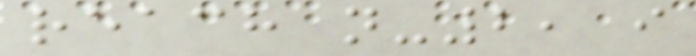reach n-2, i
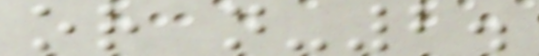or n-2.
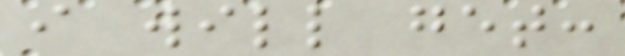i will get:
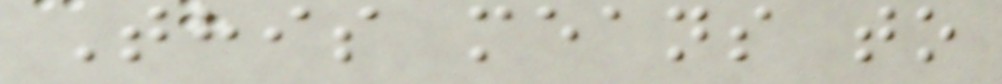This means to
